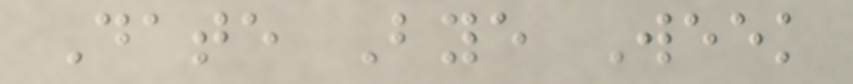Date Bye Week
